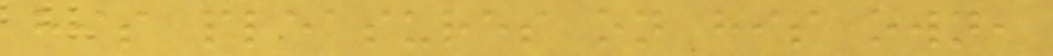his pleasures on his own,
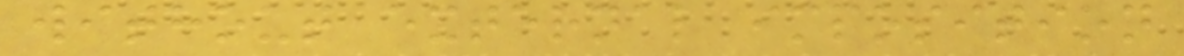without external imposition
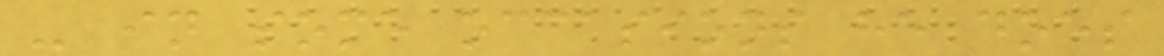- in some occasions he does
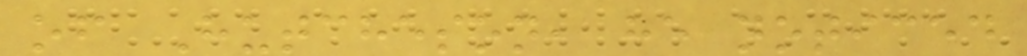of Hutcheson, he noticed
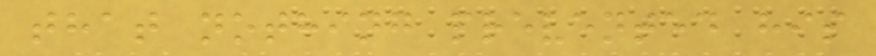that nothing prevented his
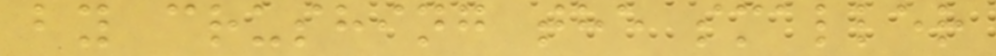by crushing the smaller
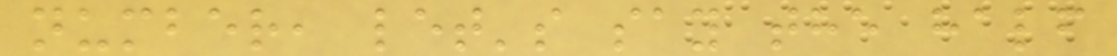number, let's say the half
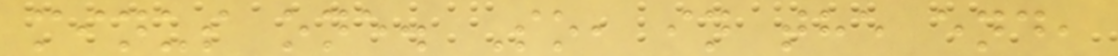minus one. So, in the end,
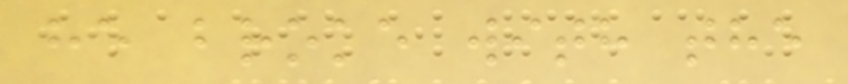he broke with the
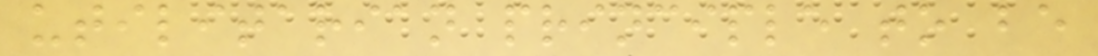utilitarian principle to be
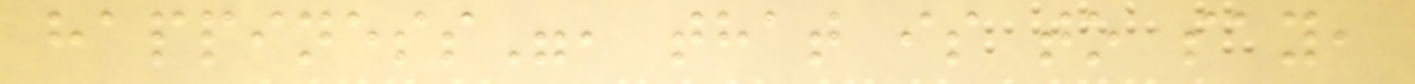happiness", that is to say,
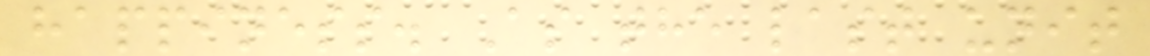happiness. As the last unit
